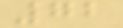72
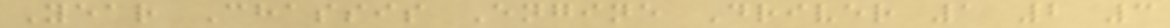Year Chassis Engine Driver 1 2 3
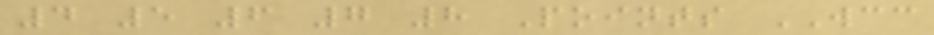4 5 6 7 8 Points WCC
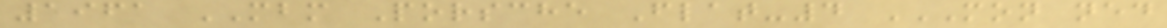1961 MBM Porsche Flat-4 MON NED
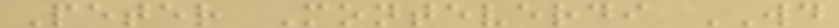Peter Monteverdi WD
